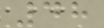48
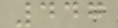447
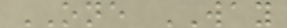ONE WAY
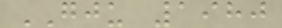GJU 1980
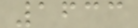1633
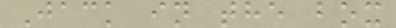Jack in the box
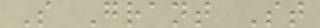S Grant St
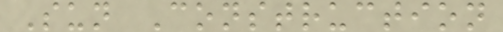Sun Construction
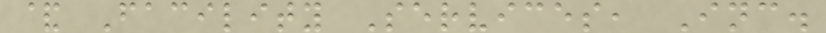& Facility Services, Inc.
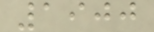1900
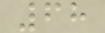68
